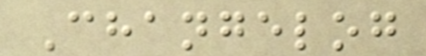Changelog
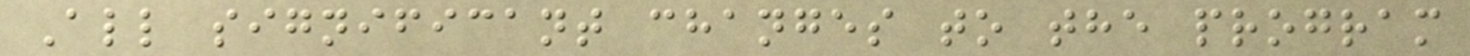All significant changes to the program
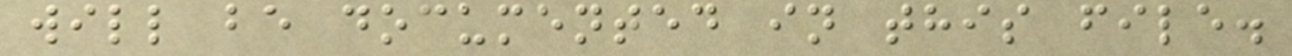will be documented in this file.
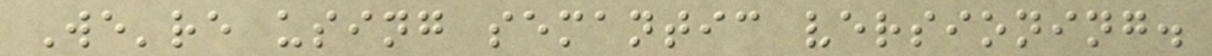We're using semantic versioning.
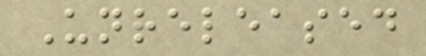Unreleased
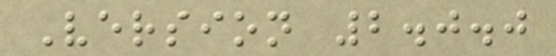Version 2.0.0
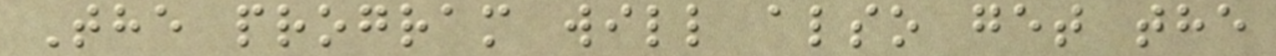The program will also get the
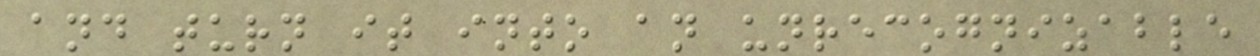and turn it into an unrecognizable
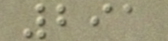291
